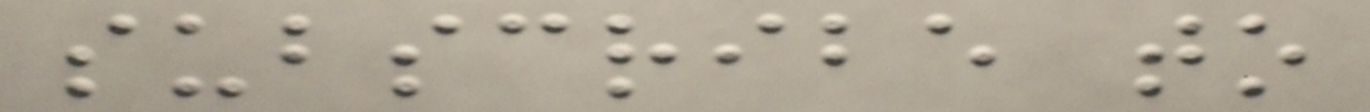subscribe to
